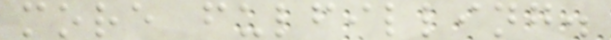more fulfilling.
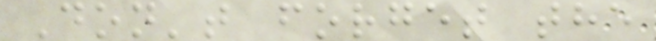Don't forget the
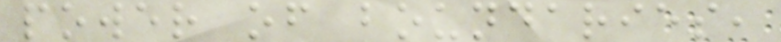power of boundaries,
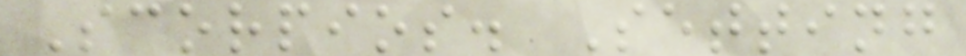Scorpios. Setting
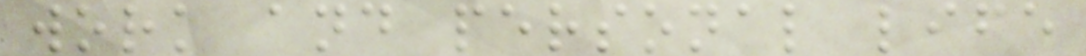work and personal life
